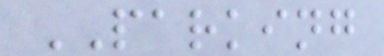PARKING
